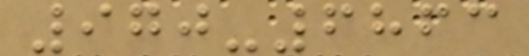970-6863
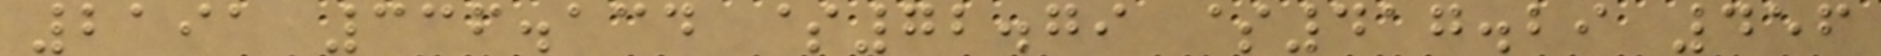2191 336.134 $72.79 $417.29 456
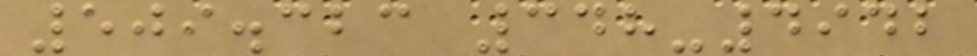509.323 348-4942
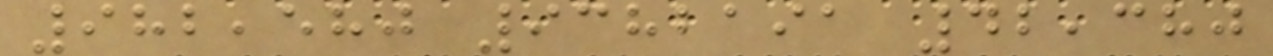982,580 9382191 42,380
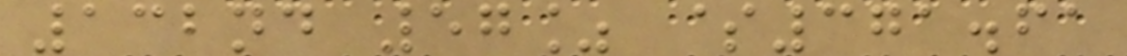132nd 57% $371.61
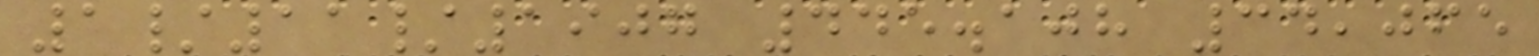1/11/1907 445.108 34,065
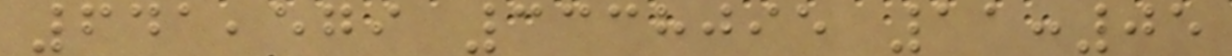641,579 3338095 11:05
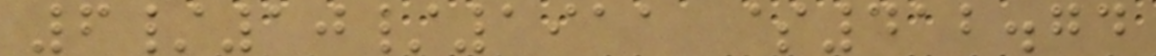6/10/1911 $412.74
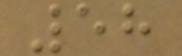58
